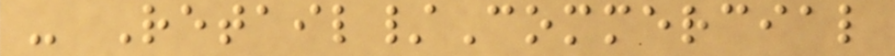- Retail/Commercial
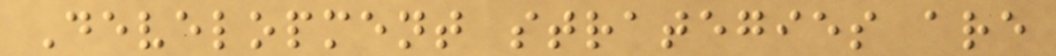Development strategies are
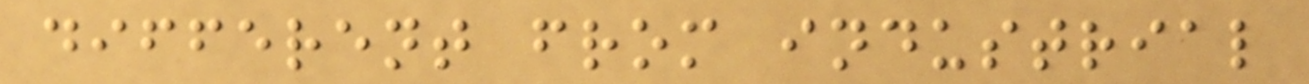different from industrial
